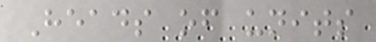Heads of units
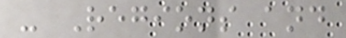- Regions and
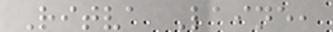Ritva Laine,
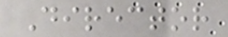Director
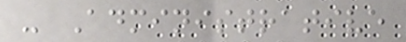- Administrative
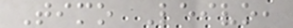Timo Leivo,
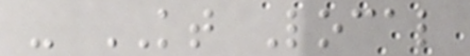- KT Local
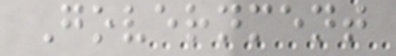Government
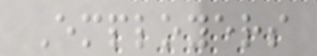Employers
